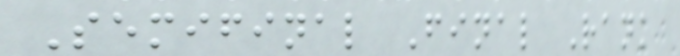Semifinal Final Rank
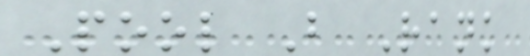Pool B Rank
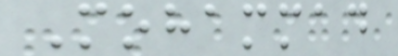Mohammad
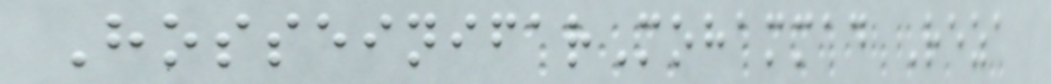HosseinifarMohammad Reza
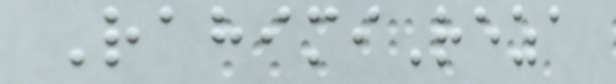RahimiReza
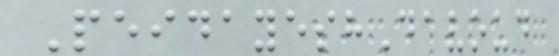PeidayeshDavoud
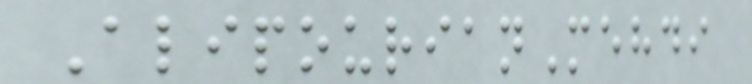AlipourianMehdi
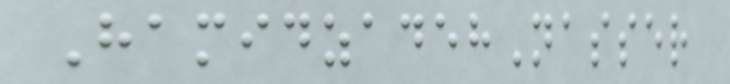HamidzadehNasser
